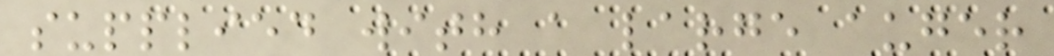supplied with a large auger
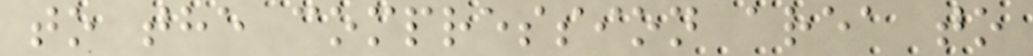to the compression area to
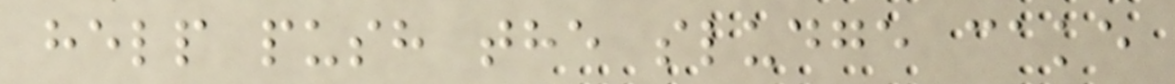help push the sludge cake
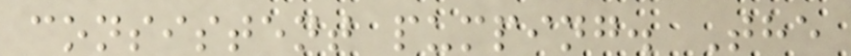consistent pumping. The
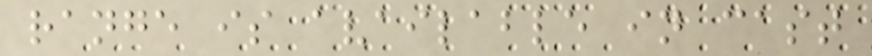range is available in cast
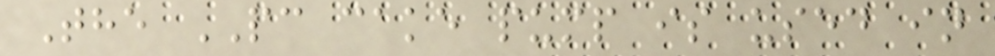The PC cake pump is used in
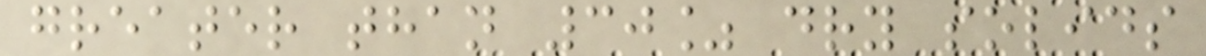greater than 30% dry solids
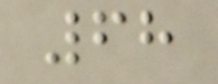68
